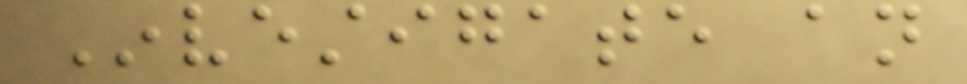Investigate an
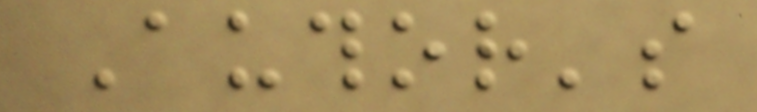Author's
